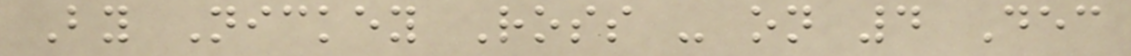By Nickey Ross - on 4 Dec
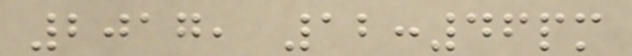2017, 12:46pm
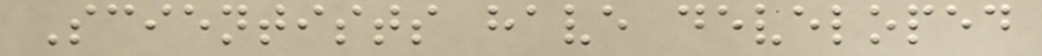Scientists have developed
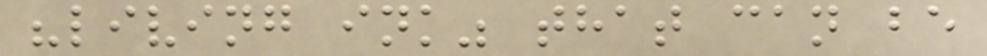"living ink" that can be
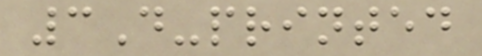3D-printed
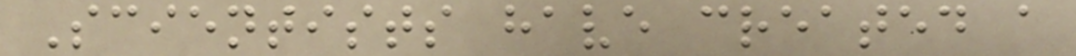Scientists have created a
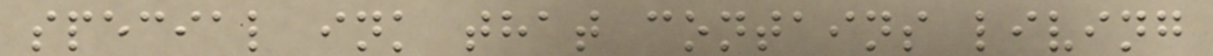special ink that contains living
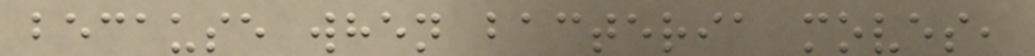because when bacteria moves,
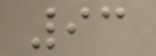93
